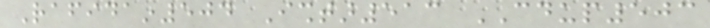Rafidain504 Ishtar513 CDUP503
